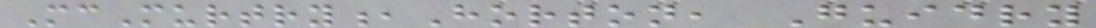McMurtry,Horton, Guidry
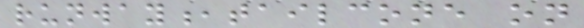runway,tailcone on
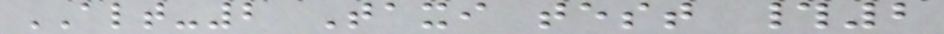ALT-2 Taxi test #2
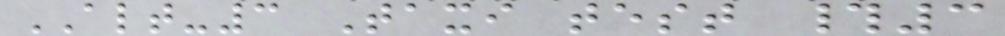ALT-3 Taxi test #3
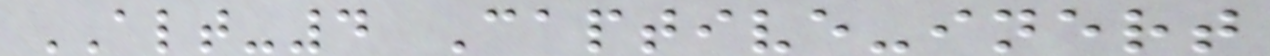ALT-4 Captive-inert
